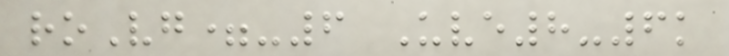roVg=-6 Uve8-6k
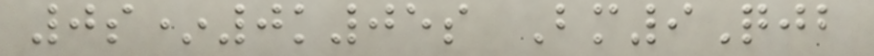0s*0k05s Bm9Qjb
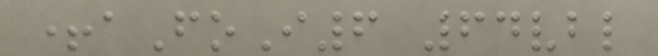+aFoI6 64vbl
